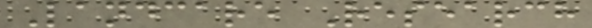Landcare Research
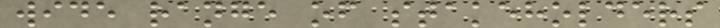wide range of stakeholders
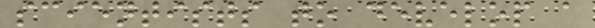scientists to develop a
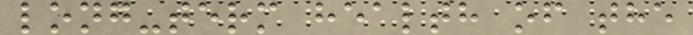long-term health of the
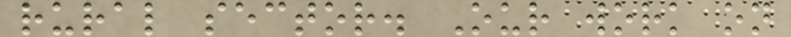rural sector. Our work on
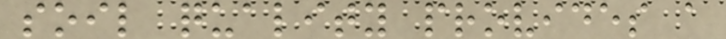soil quality provides a
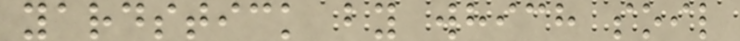yardstick by which soil
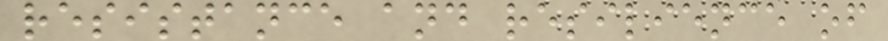resistance and resilience of
